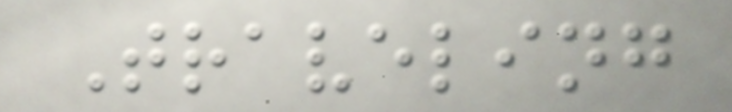Traveling
